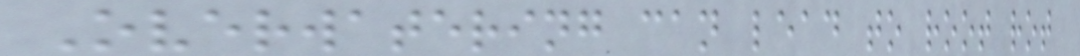Overwatering can lead to root rot
